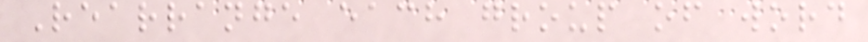Rearrange each group of word
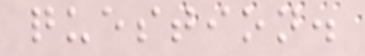question.
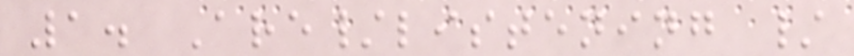1. Are/listening /
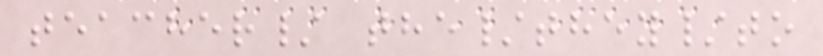teacher/ the/they/to
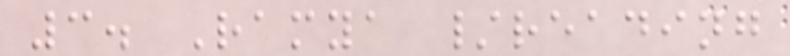3. Ramya /reading
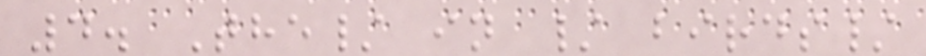4. The/ in / birds/
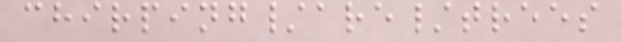chirping/are/trees
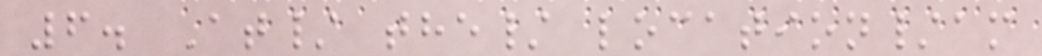6. At/ the/ location/am
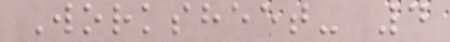Worksheet- 4
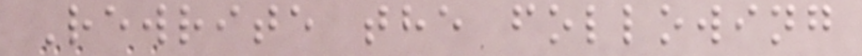Rewrite the following
